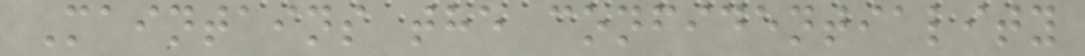Maintains the confidentiality
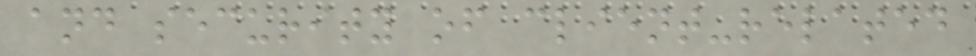and security of client-related
